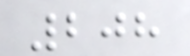208
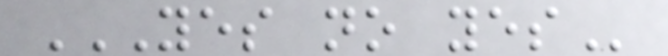YES NO YES
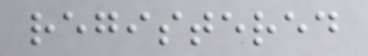registered
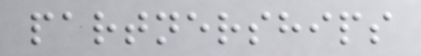partnerships
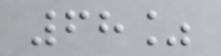68%
